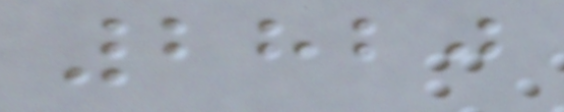2820
